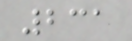231
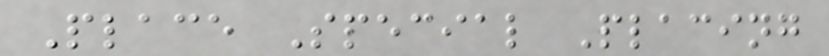Place Special Placing
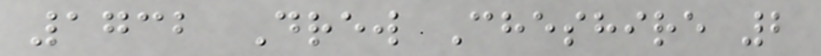1732 Drew Cheshire 2
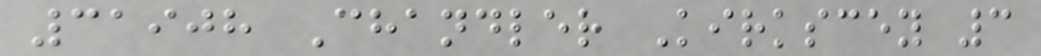31908 Chandler Kirkscey 3
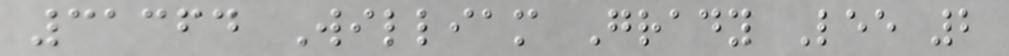31364 William Grady Lee 2
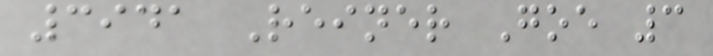3941 Reiner Goe 3
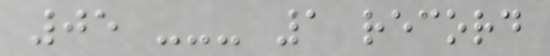05 --- 1 record
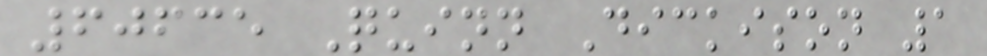60635 Quinn Dickison 1
